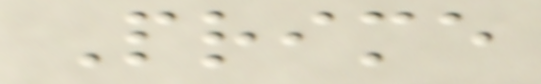Prime
